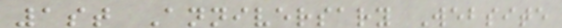1st Anniversary Website
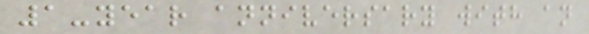1-year anniversary with an
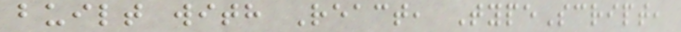built with React, TypeScript,
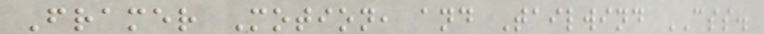Framer Motion, and Tailwind CSS.
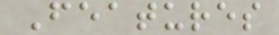Features
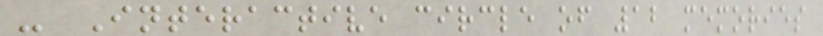- Interactive circle of 12 memories
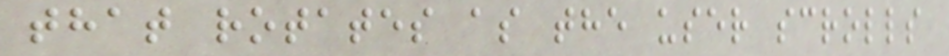that rotates as the user scrolls
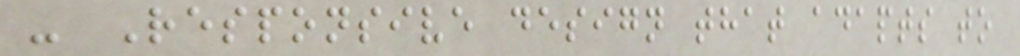- Responsive design that adapts to
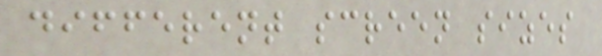different screen sizes
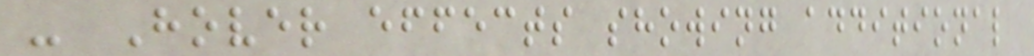- Hover effects showing additional
